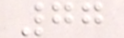77
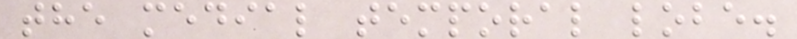the medial temporal lobe.
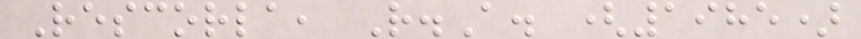Rescorla, R.A. (1985)
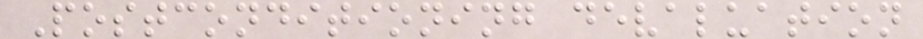Postconditioning devaluation
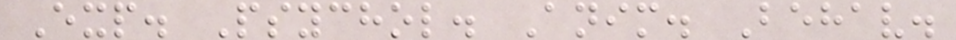Exp. Psychol. Anim. Behav.
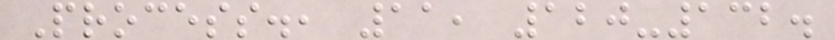Process., 11, 120-132.
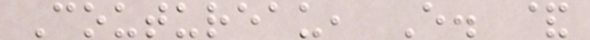Coutureau, E. &
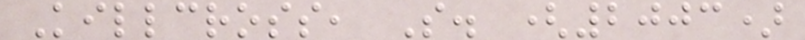Killcross, S. (2003)
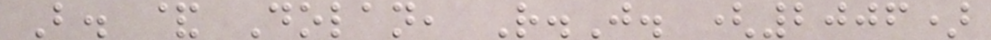B. & Dolan, R.J. (2006)
